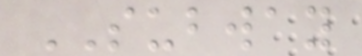SUBWAY
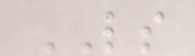LS
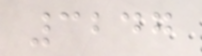3247
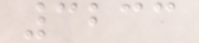3233
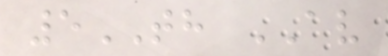5TH AV
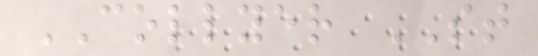COLLYER ST
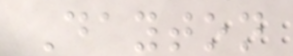Dayton
